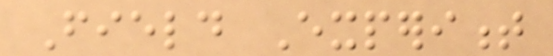Field Experiment
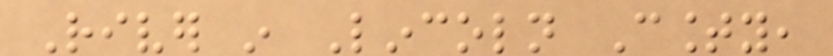River in Lincoln County,
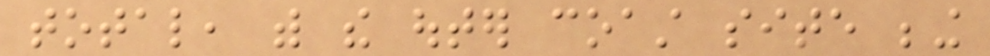total, with the outer coast site being
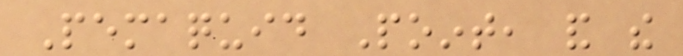Pemaquid Point, and the
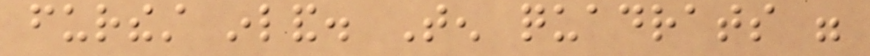furthest inland. Ten quadrats were
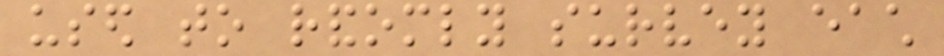used to randomly survey each
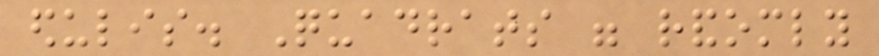edulis. Quadrats were randomly
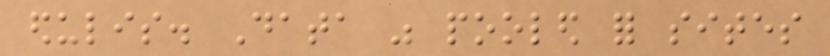edulis. Data was pooled for sites
